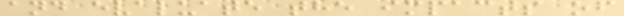and evaluate the impacts of
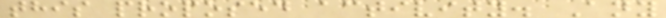this proposed activity. Any
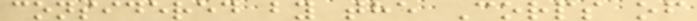considered by the Corps of
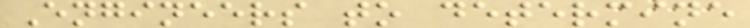Engineers to determine
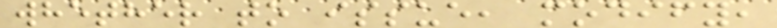whether to issue, modify,
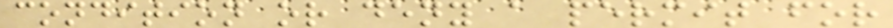condition or deny a permit for
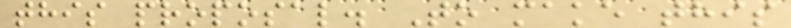this proposal. To make this
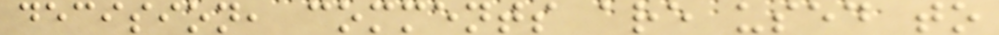decision, comments are used to
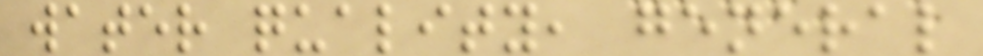water quality, general
